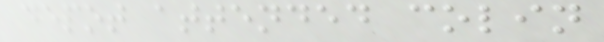depot attended colin
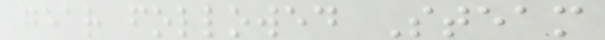gear followed Steam
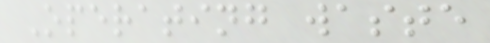Operating waste
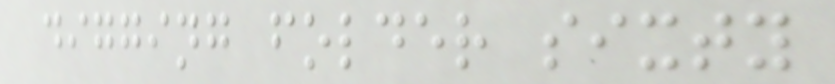digging folder sixty
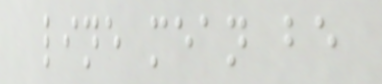line mean be
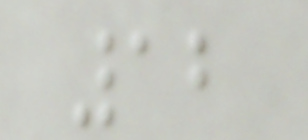12
